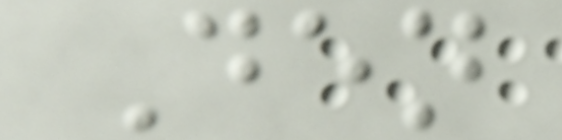Den
